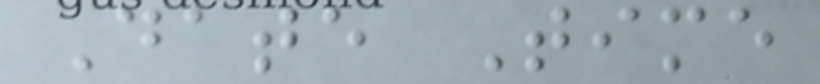Date Time
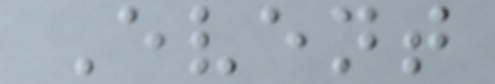Event
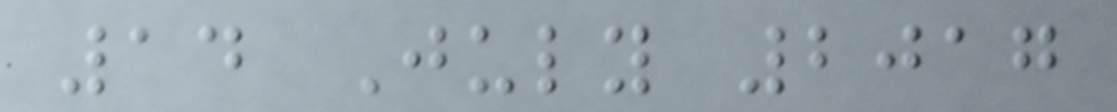14 July 2017
